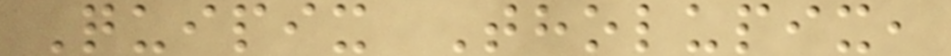Quipix Tholupix,
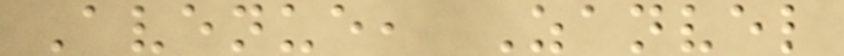Avenue, Zanvel
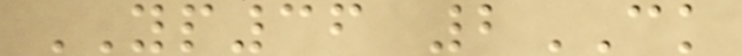YP36 2CK
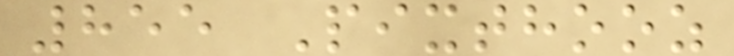855 Pixthooz
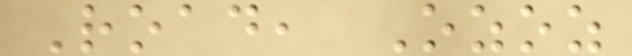Road, Ozoz
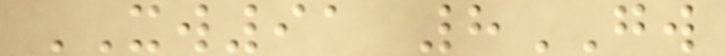XW91 8GW
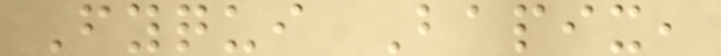Fyqui Bapix,
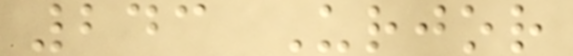243 Urjor
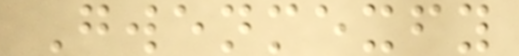Gwenmexfy
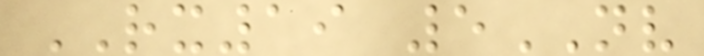RX19 5NV
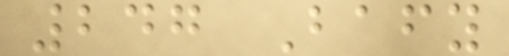247 Bafy
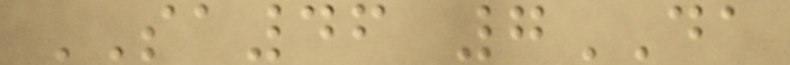SA46 7DA
